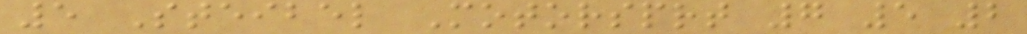5 Steibel Motorsprt 7 5 2
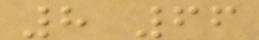8 66
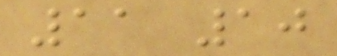11 10
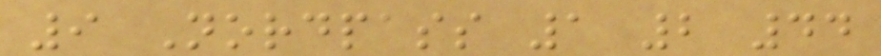9 Nordpass 1 2 44
